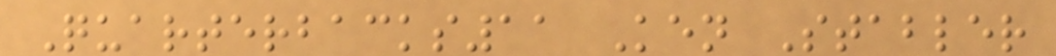Quarterbacks11 Ken Stabler
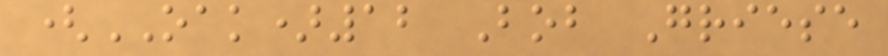(OAK)12 Bob Griese
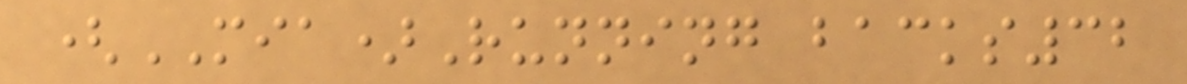(MIA)Running backs32
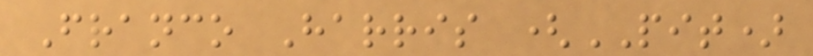Franco Harris (PIT)
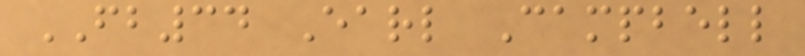FB34 Earl Campbell
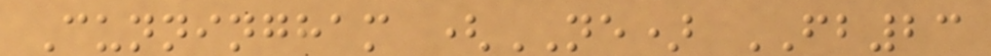Cunningham (NE) FB23
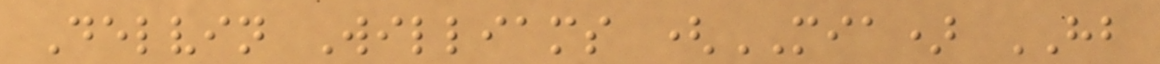Delvin Williams (MIA) HB
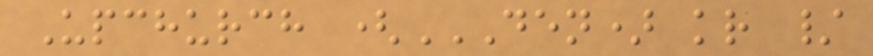Upchurch (DEN) KR /
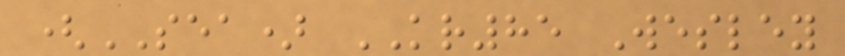(SEA) KR85 Wesley
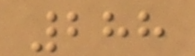288
